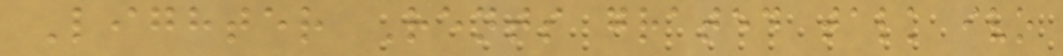Lighter Rents grated talk ivo
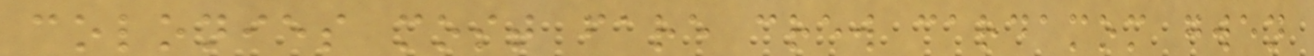colonies most fare crew cardamom gwen
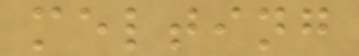melting
